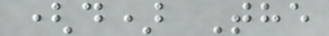(d) The
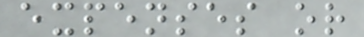expenses or
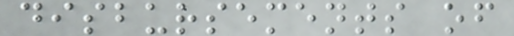disbursements of
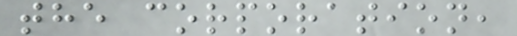the corporation,
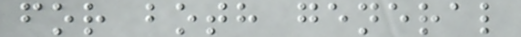for both general
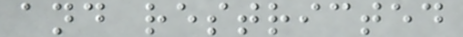and restricted
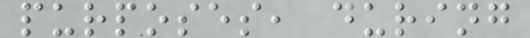purposes, during
